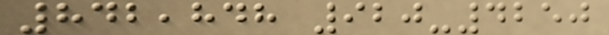842,848 920-4250
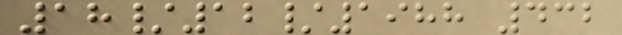18/12/1988 432
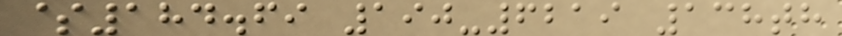$184.69 190-6219 138th
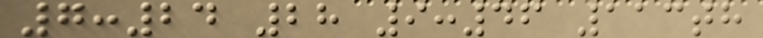7:24 28 9:46 113th
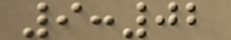9:02
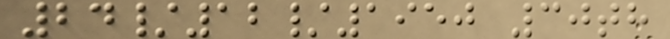24/12/1950 30th
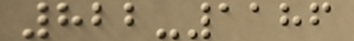822-1186
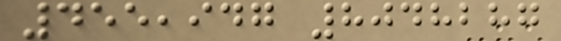455,947 8048287
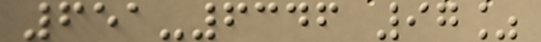651-6346 97%
